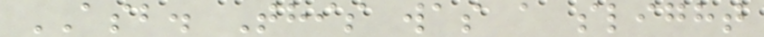ASB. This was a slight
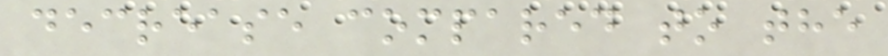decrease compared to the
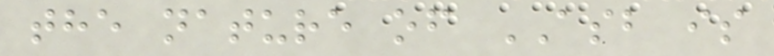the nature of ASB is
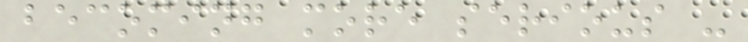becoming more serious -
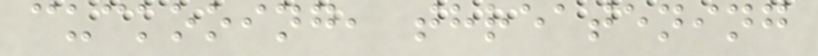cuckooing, threatening
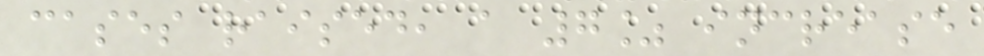cases raised, a 7% increase
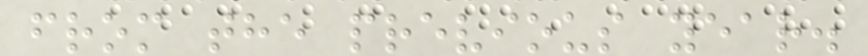from the previous year.
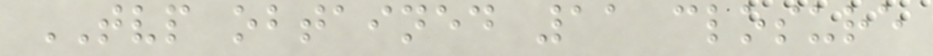TVP obtained 11 closure
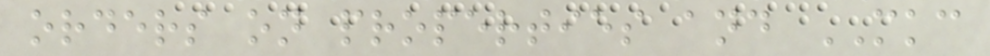orders on properties and MKC
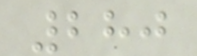280
